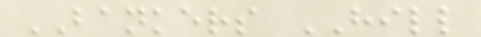BANKERS HILL
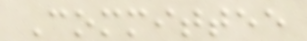Committee
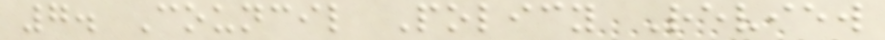7. Council Policy Review
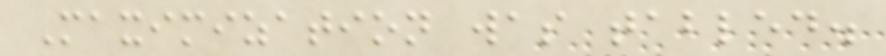Maximization was tabled.
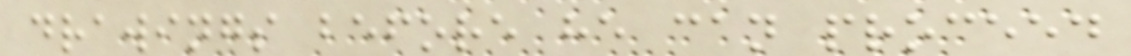drawings before he can proceed
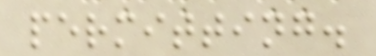permitting.
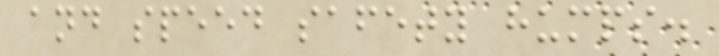and speed safety humps.
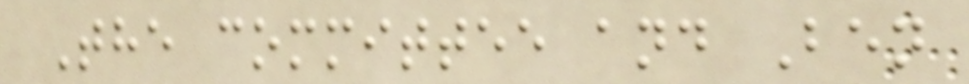The committee and Ben
